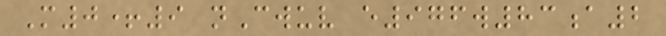M0+9 nCwuv e976w83a2
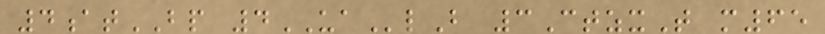4atBP 4UAlB 3CtzxT m65
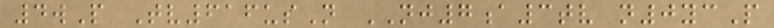4wP Tv616usN NJ7a3tv n0ycP
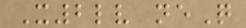X2lv neQ
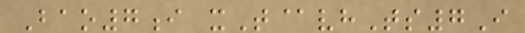Bao7i xT@vhTs7I
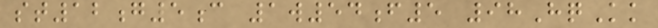st12g5c 1w54f5 98HqKk
